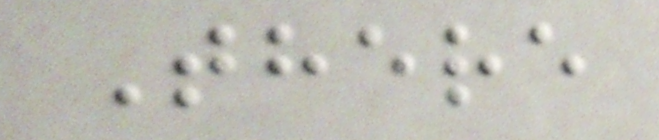There
